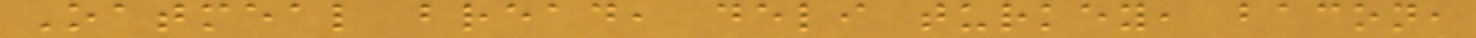Oatmeal bread, deli turkey, bacon,
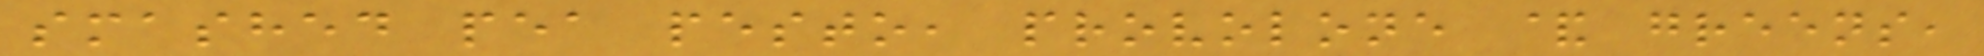smashed pea pesto, provolone & greens,
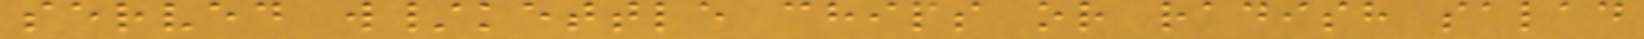served w/kettle chips or radish salad
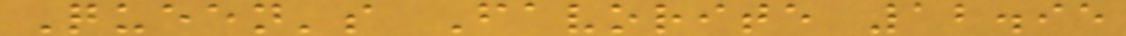Queen's Favorite 12.95
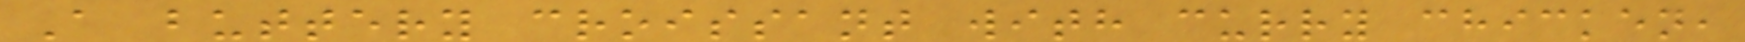A buttery croissant with curry chicken,
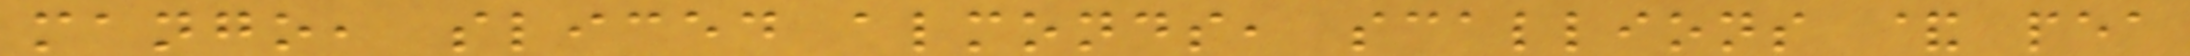mango, sliced almonds, scallions & pea
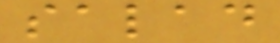salad
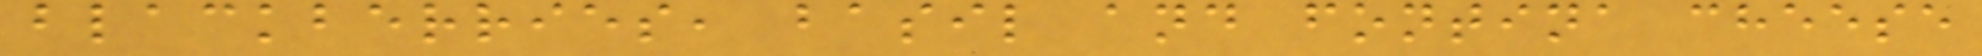blackberries, basil and fontina cheese
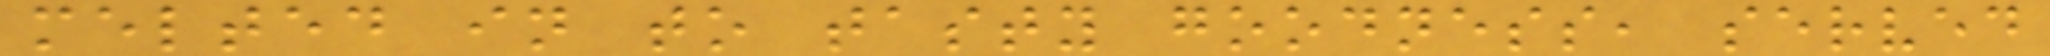melted in to tasty goodness, served
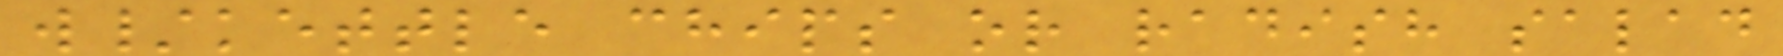w/kettle chips or radish salad
